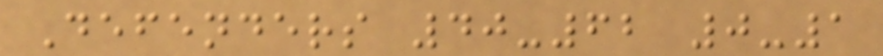Defenders 40-62 0-1
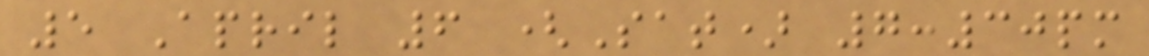5 April 6 (Sat) 7:30pm
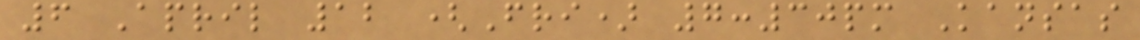6 April 12 (Fri) 7:30pm Kansas
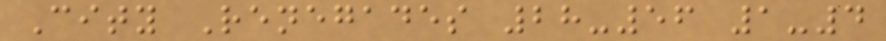City Renegades 28-56 1-4
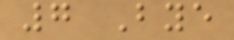7 Bye
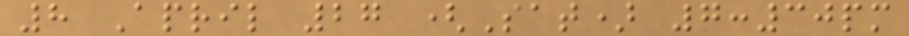8 April 27 (Sat) 7:30pm
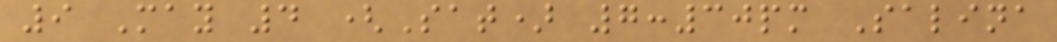9 May 4 (Sat) 7:30pm Salina
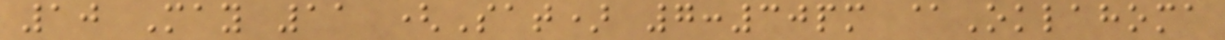10 May 11 (Sat) 7:30pm @Oklahoma
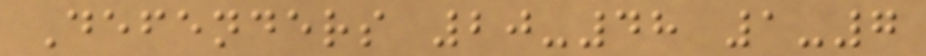Defenders 20-48 1-7
